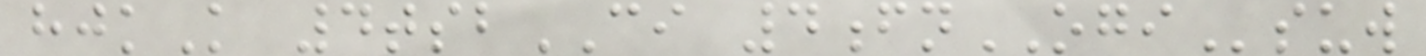hjkK 4tsbCI 4fnOGIsuw
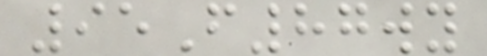95F87wy
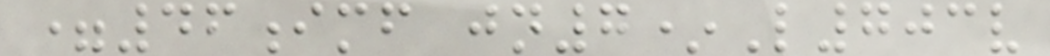=46imf jn7*L703v
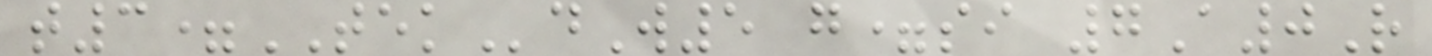t3=TEKdW5 g=si 7A0R
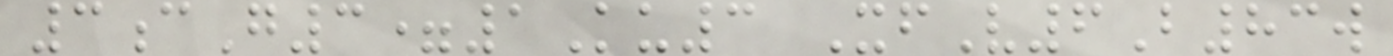3cG3=1Ku3 XfV6B83w
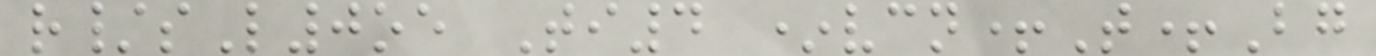r/sL0oe Ti4 *vcn+T+Bg
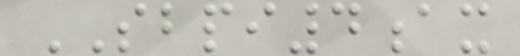SBPI4ax
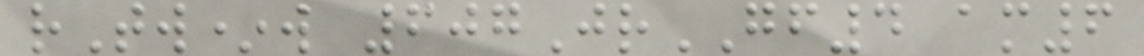rTw*w 607JrGF4 am6
